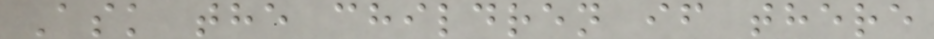Ask the children if there
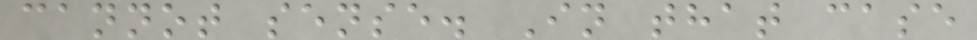cannot sense. In that case
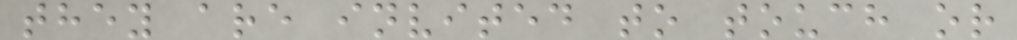they are invited to touch or
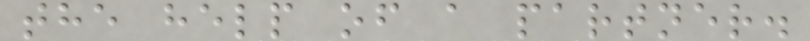the help of a partner.
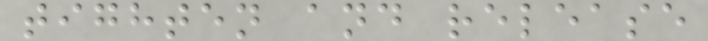tighten and release
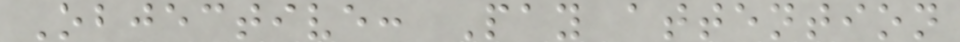Objective: Pay attention
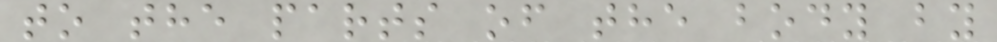to the parts of the body by
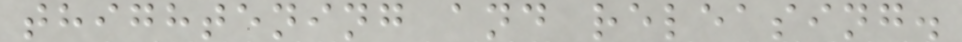thightening and releasing.
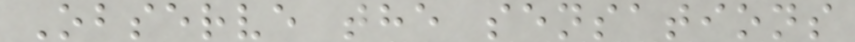Observe the sensations
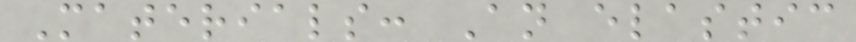Materials: An elastic
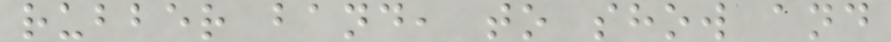rubber band, to show and
